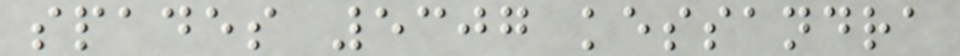spades 5307 kessandra
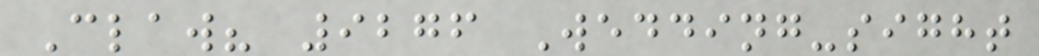Claw? 9276 Wedding-sight
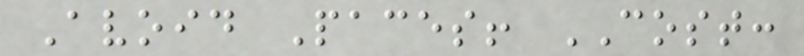Avoid Paces! COST:
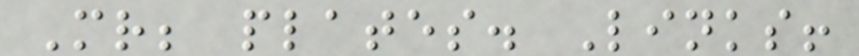Mr; plates. Links!
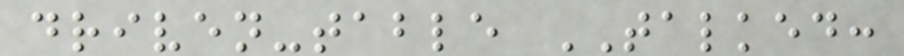driven-table TALKED:
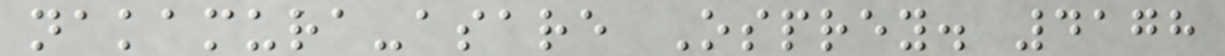nakamura-asare Osprey. 4178
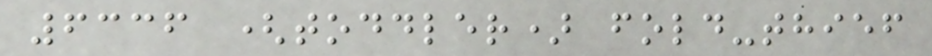6336 (toddler) fold-thief
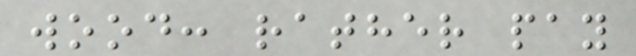wood: rather pay
